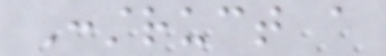Construct a
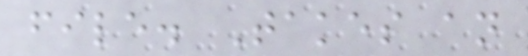file. Takes an
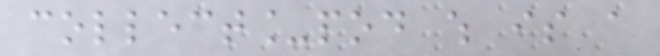collect_pod which is a
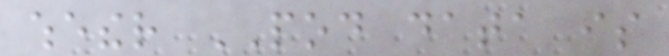whether POD data is
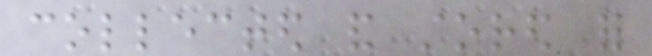collected and stored for
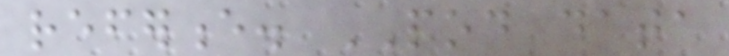reference. POD data
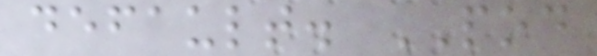default. POD
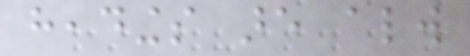headings are always
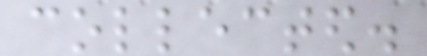collected.
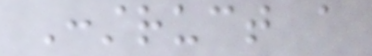Construct a
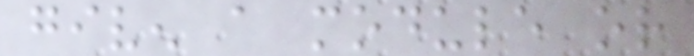given a module or
